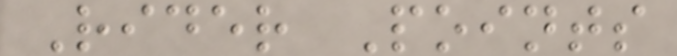Rider Points
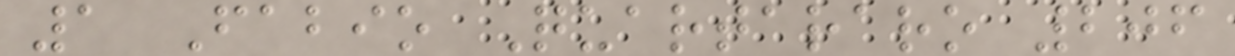1 Fabio Quartararo 206
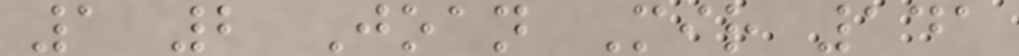1 2 Joan Mir 141
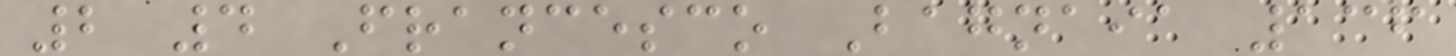2 4 Francesco Bagnaia 136
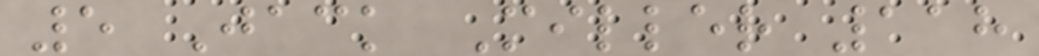5 Jack Miller 118
